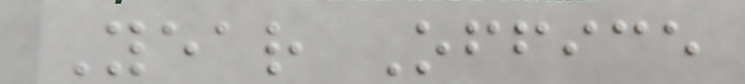Year Office
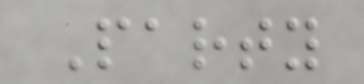Party
